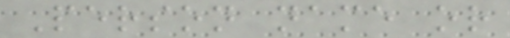Person name or
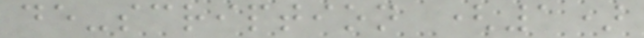de-scription (1)
